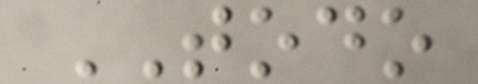TODO
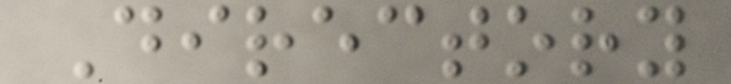Directory
